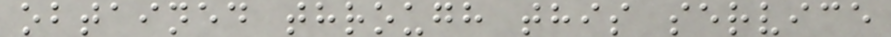obtained through this service
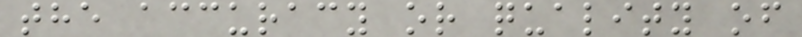the accuracy or quality of
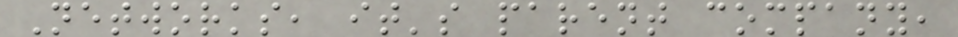Networks, it's parent company,
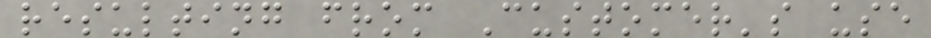resulting from Customer's use
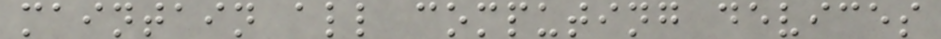maintain all computing devices
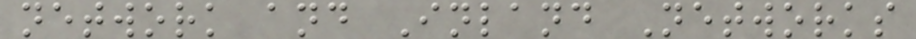network and Inland Networks
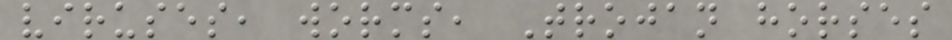viruses, worms, Trojan horses
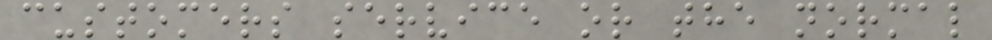customers service or the normal
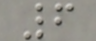6
